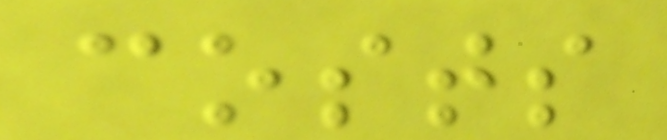costs
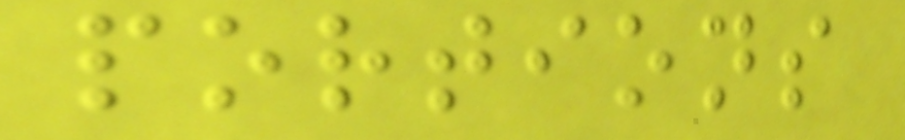portions
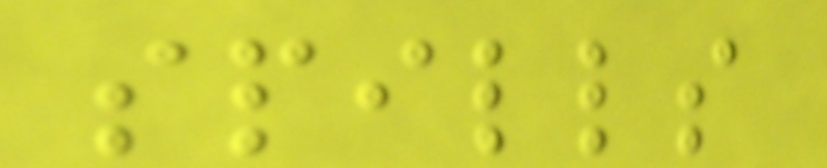spills
